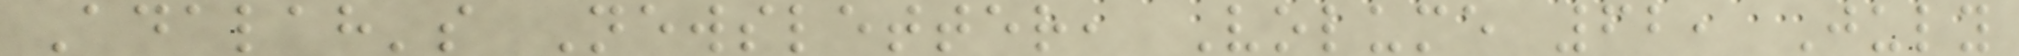Adalah's Newsletter, Volume 62, July
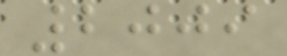2009
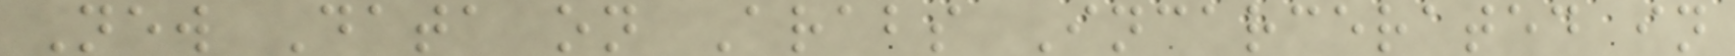New Data on Arabs Incarcerated in
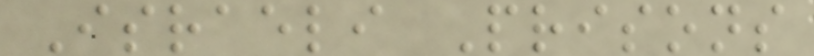Israeli Prisons
